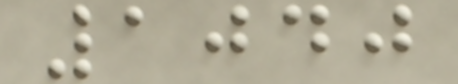1040
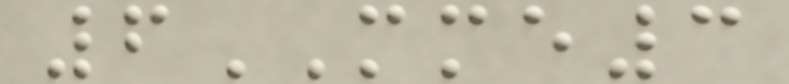6MME3
